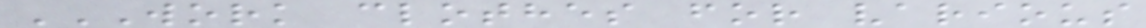WORK CLOTHES FOR VARIOUS
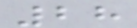28
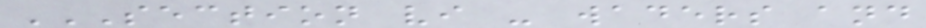SECTION VI - WADERS AND
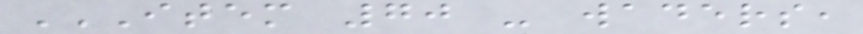ITEM 70 - WADERS,
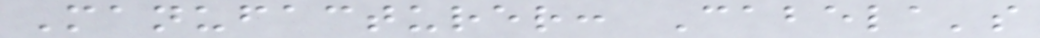Manufacturer: Cabela's
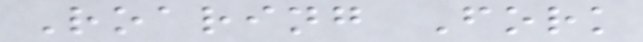Roaring Fork
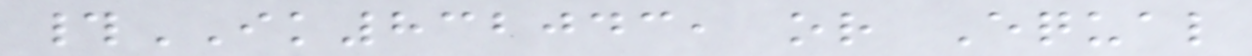#IK832043, or Equal
